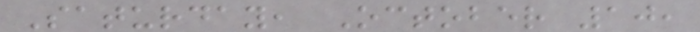Saturday, October 10,
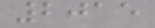2015
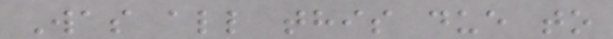Was all this due to
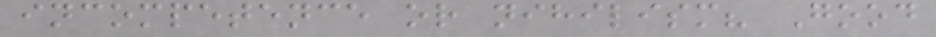incompetence or nihilism? Good
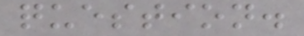question.
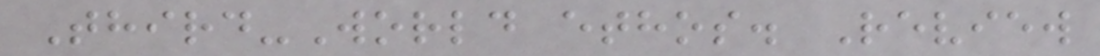Third-World ethos. Review
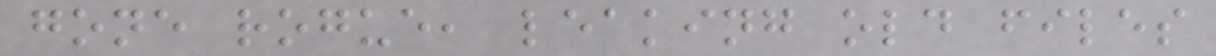gone rogue, leaking old files
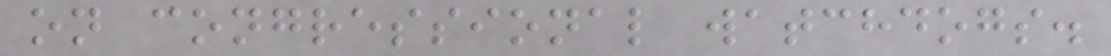on congressional watchdogs.
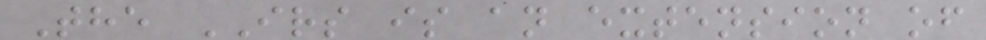The IRS is an extension of
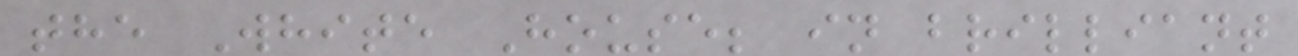the White House; in brilliant
